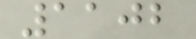1102
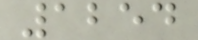1254
